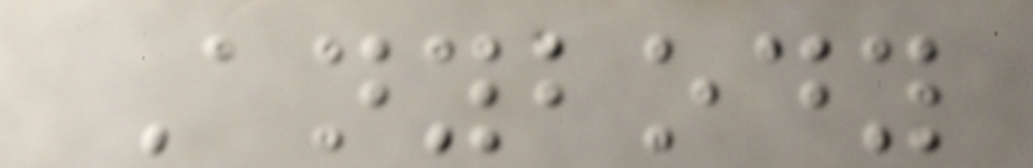Anybody
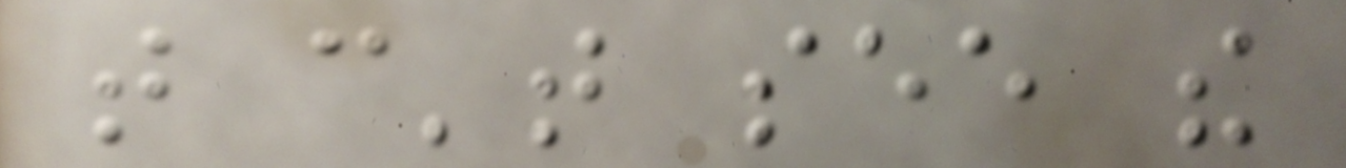that can't see the
